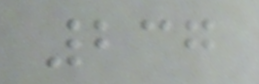237
